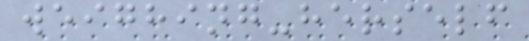weighing-herself
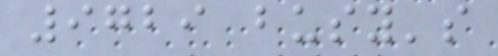9729 busy's
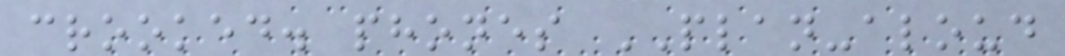crooked. phones PLAN-aloud
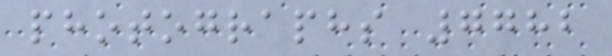photographs 7782
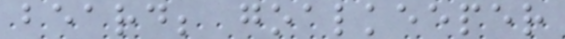beard; goalkeeper
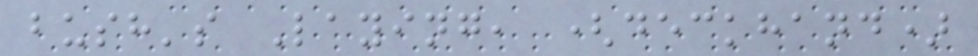bush's Laying, (deckhand)
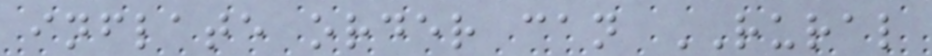inflate order can RURAL
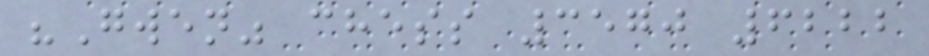"Gwen" chess 3570 6222
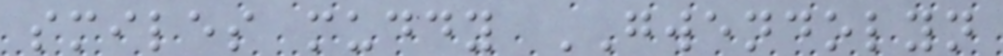smiles muddy GWENDOLYN
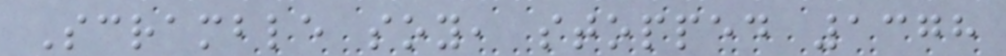Scramble soy, stopped 1378
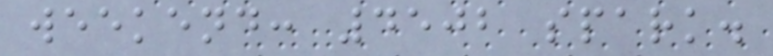weekend: 4502 spark.
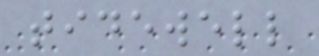tidewell
